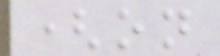(on
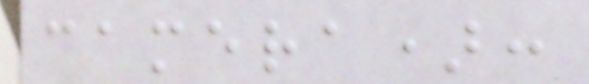camera):
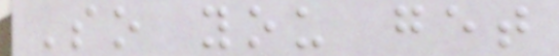So you get
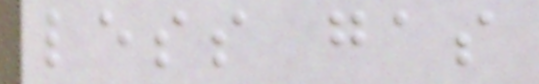less gas
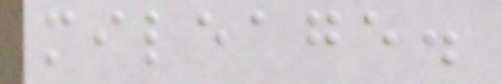mileage.
